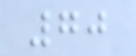70
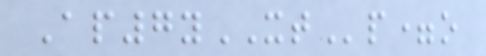Ap7yXTp=o
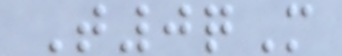T0qM
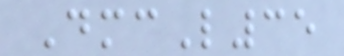DmcL35
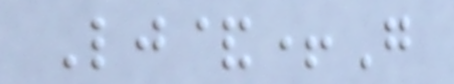Lj&+G
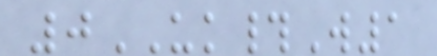0UK#W1
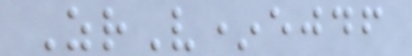ZrV*ejdf
